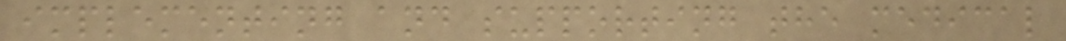implementing and supporting the medical
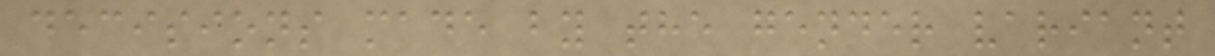decisions made by the gender variant
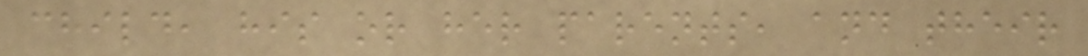child, his or her parents, and their
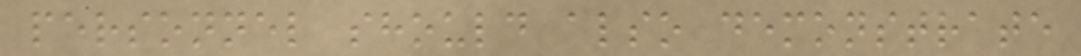personnel should also demonstrate
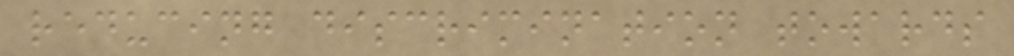reducing discrimination towards
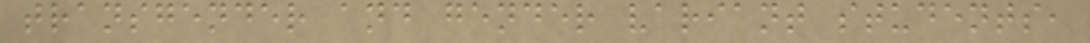transgender and gender variant students,
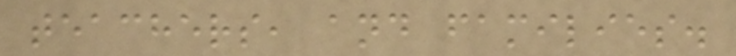teachers, and families.
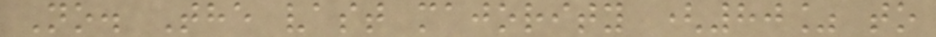No. The vast majority (80% to
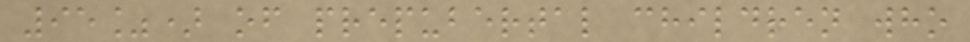95%) of prepubertal children who
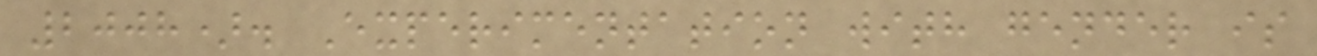2008). Experimentation with gender is
